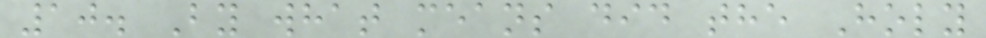10. By what means did the Holy
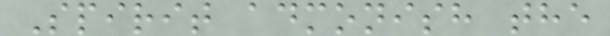Spirit admonish the
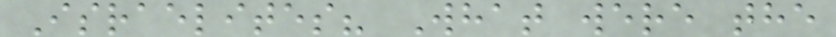Israelites? What were the
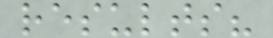results?
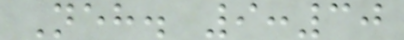Neh. 9:30
